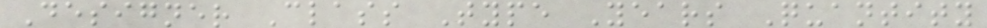Designer Class Type Years Quantity
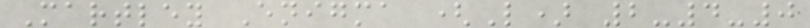Martley Enigma (L) 2-4-0
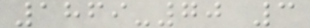1869-70 3
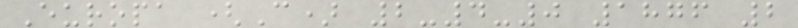Europa (C) 2-4-0 1876 2
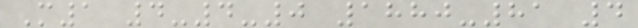M1 4-4-0 1880-81 4
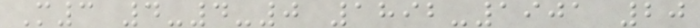M3 4-4-0 1892-1901 20
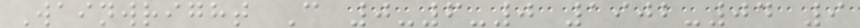Wainwright C 0-6-0 1902-04 9
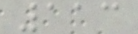113
